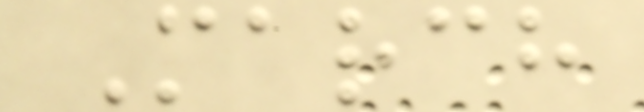March
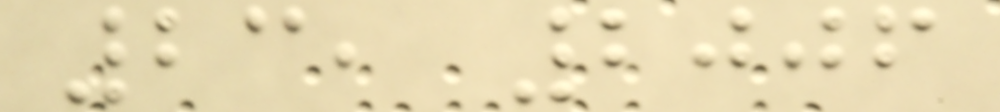23, 2006
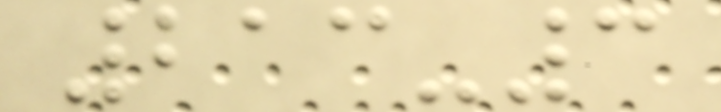213-3
